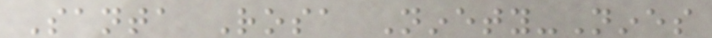Santa Rosa Ninety-Nines
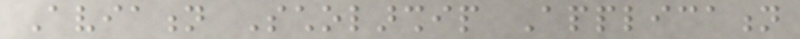Aviation Scholarship Application
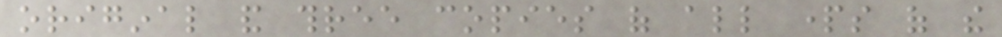original and three copies of all parts of the
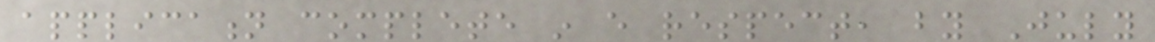application complete in every respect, by July
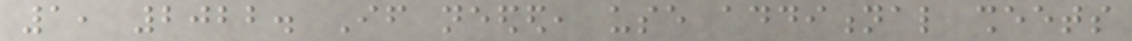1, 2022. If needed, use additional sheets
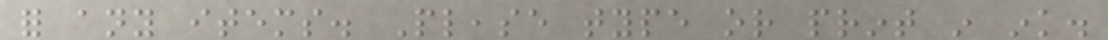for any items. Please type or print in ink.
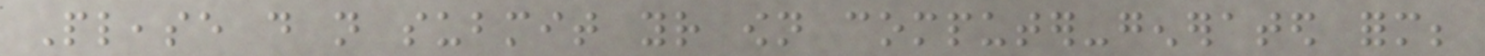Please do not submit your own computer-generated form;
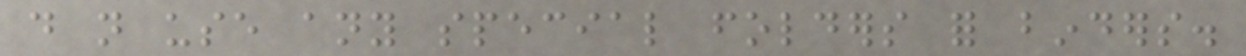do not use any special folders for binders.
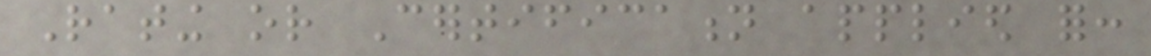Rating or Certification applied for:
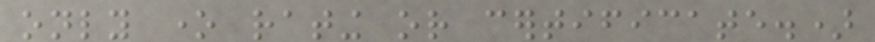only one rating or certificate.)
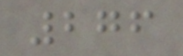276
